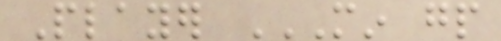Player MIN GP
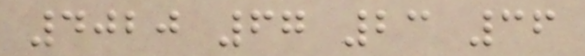4020 67 23 36
